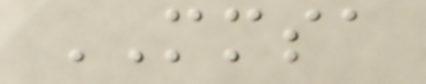MMSA
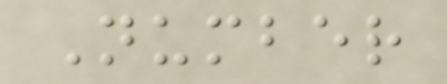Number
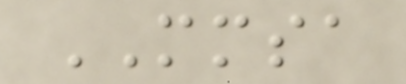MMSA
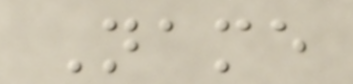Name
